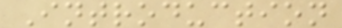Introduction
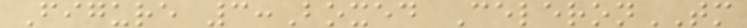Figure 3:Boxed CeleronTM
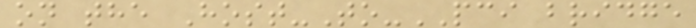on the Host-To-PCI bridge
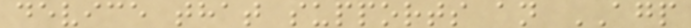device that supports an AGP
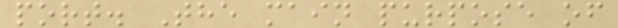port. The main purpose of
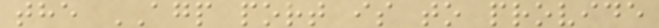the AGP port is to provide
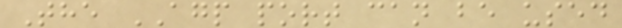The AGP port can be used
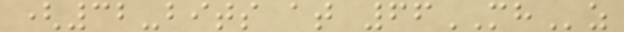(32-bits at 66MHz
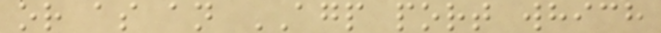or as an AGP port which
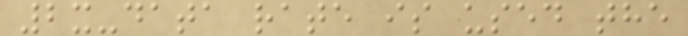2x-data rate is used the
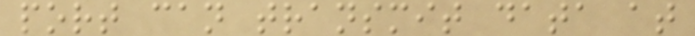port can transmit data at
